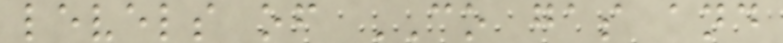levels of CO gas and
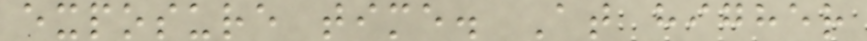exposure time. At higher
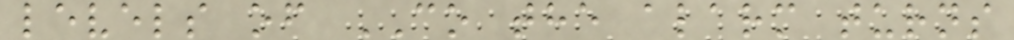levels of CO the alarm turns
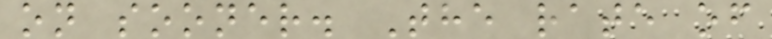on sooner. The rate of
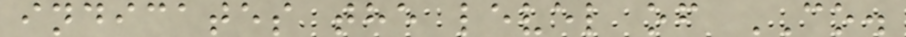indicates the level of CO.
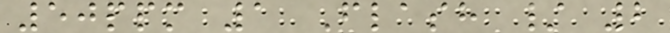50ppm 1 Flash / 2
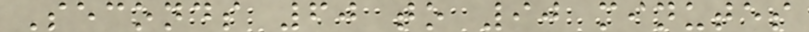Seconds 60 to 90 minutes
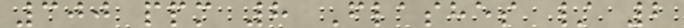300 ppm 8 Flashes / 2
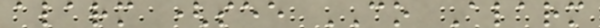alarm (see CO Alarm
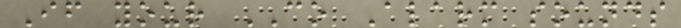If your CO Alarm sounds
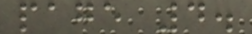page 4.
